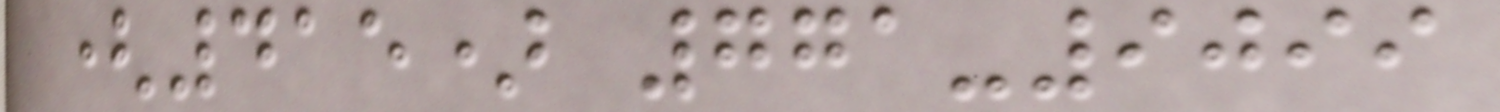(415) 771-9099
